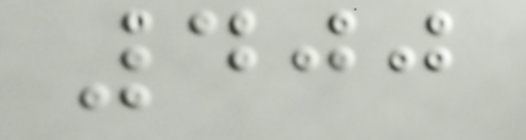400
